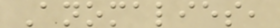Anomalies,
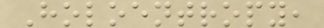Holoentropy,
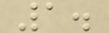1.
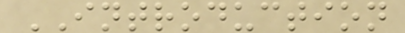INTRODUCTION
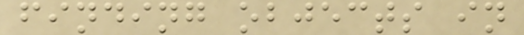finding objects in
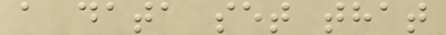a data set that
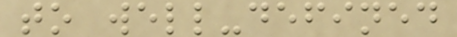to well-defined
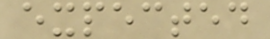expected
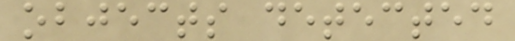objects detected
